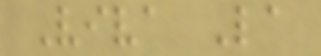Viva La
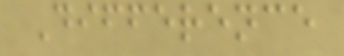Difference
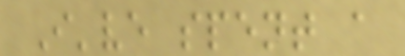I've spent a
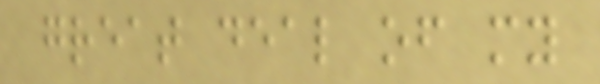great deal of my
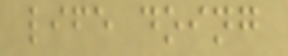life doing
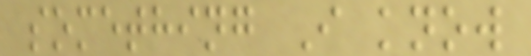something I know
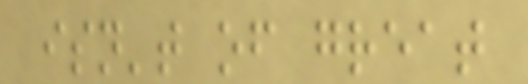isn't of great
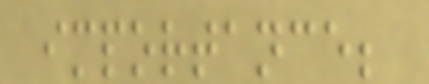importance;
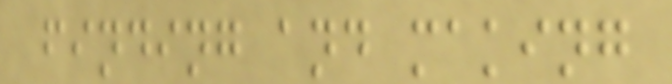finding and making
